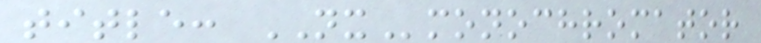title: NXmonochromator
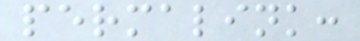permalink:
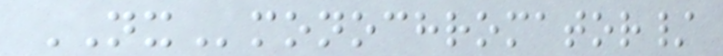NXmonochromator/
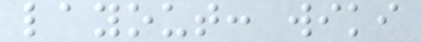layout: wiki
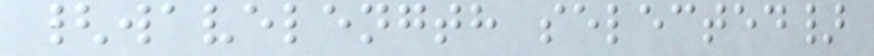{wavelength selected}
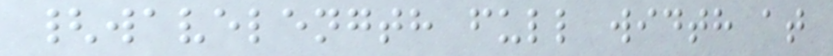{wavelength full width at
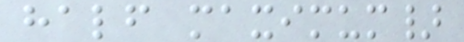half maximum}
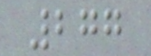277
